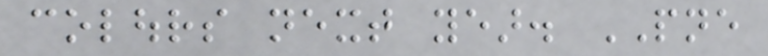colours next year. PNE
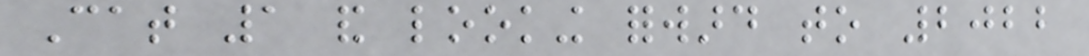Cat 1 and looking forward to 2022
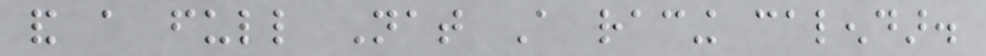and a full Nat A racing calendar.
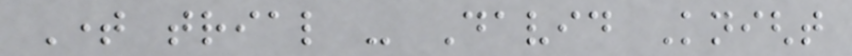Time trial - David Knight
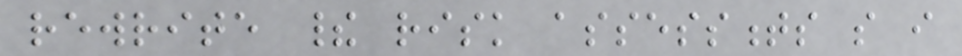rewrite their risk assessments so i
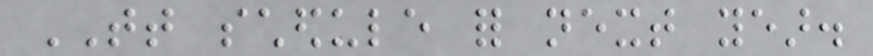TT schedule for next year.
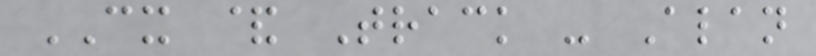CX & Track - Alan
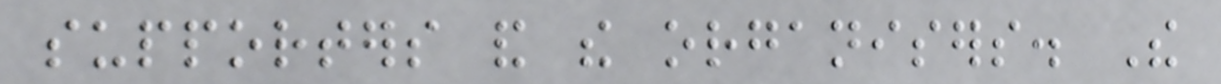supporters and the organisers. The
